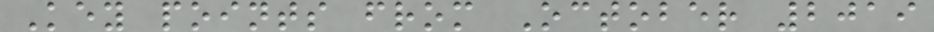Key points from October 2019
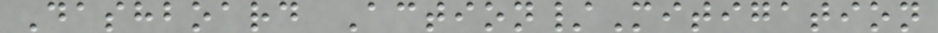Dashboard Action/Mitigation
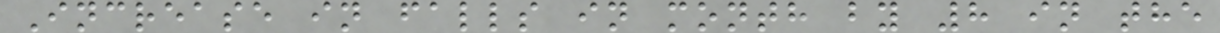Increase in falls in month by 8 in the
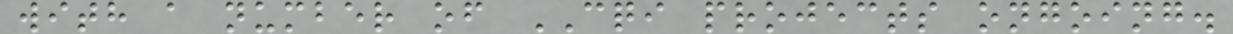with a number of CQI projects ongoing.
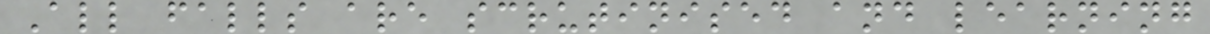All falls are scrutinised and learning
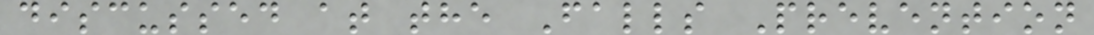discussed at the Falls Prevention
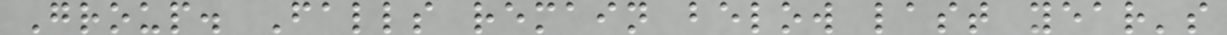Group. Falls remain below last year's
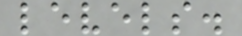levels.
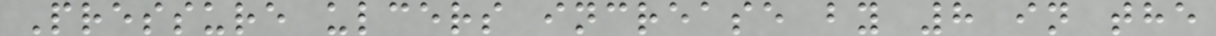Pressure ulcers increase by 8 in the
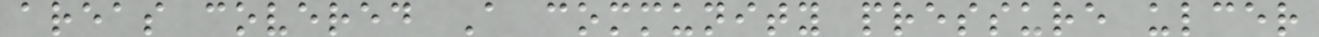areas covered A community pressure ulcer
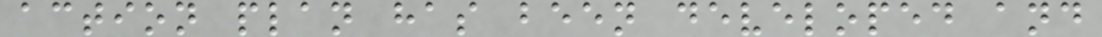action plan has been developed and
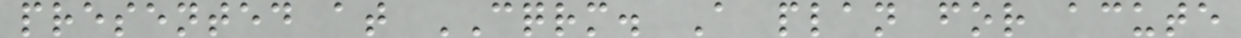presented at CQRM. A plan for acute
